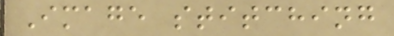Image stitching
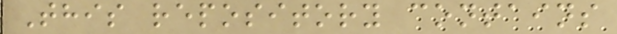This repository contains
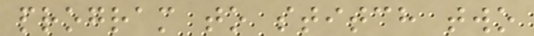program to stitch two
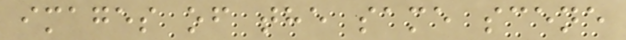images of the same scene
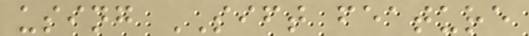using SIFT feature
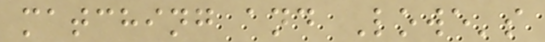matching and Lowe's
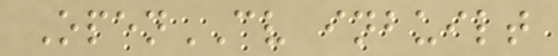OpenCV inbuilt
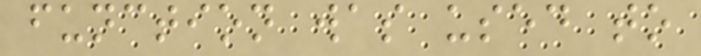function was used to
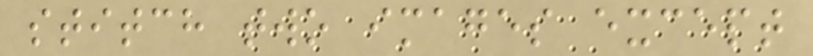stitch two images except
